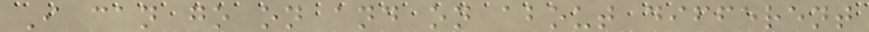I can go on and on about different
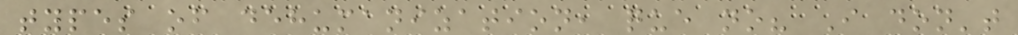types of dehumanization, que no? I don't
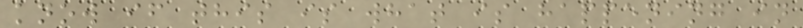know if this is what is happening in
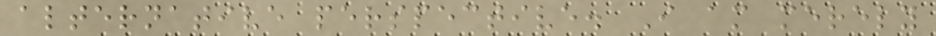alternative perspective. I am merely
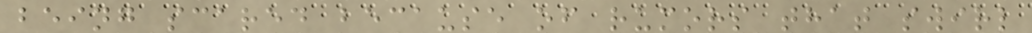being scared because of rumors that swirl
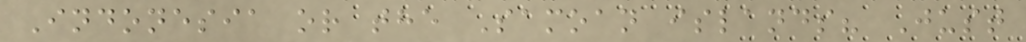Indonesia or the Samoan islands? Just
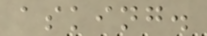asking.
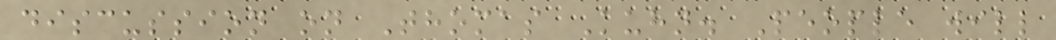discussion on Thomas Kuhn. People will
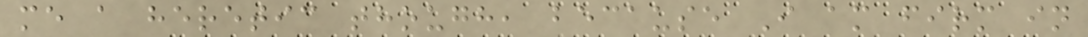me a heretic though, because I am firm in
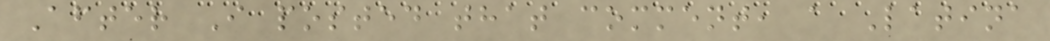After I posted that comment, a Latina
